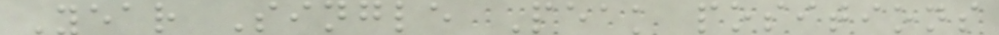Year Single Peak positions
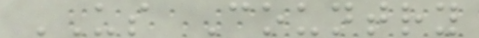US Country
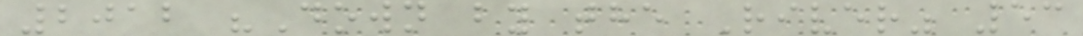2012 "Down by the River" 53
